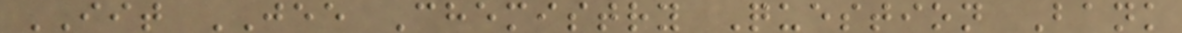IIT JEE Chemistry Question Bank
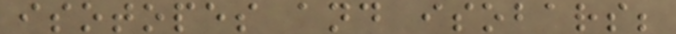isotopes and isobars;
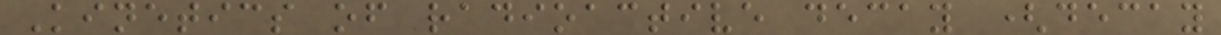Kinetics of radioactive decay (decay
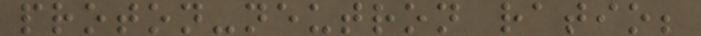proton-neutron ratio;
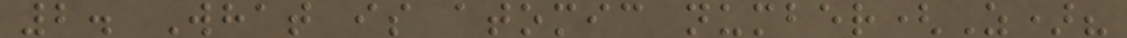2. What is atomic number(Z)?
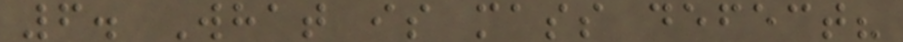6. What is mass defect?
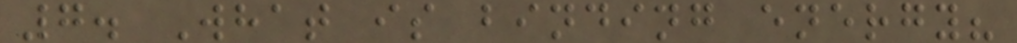7. What is binding energy?
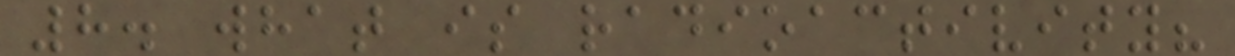8. what is radioactivity?
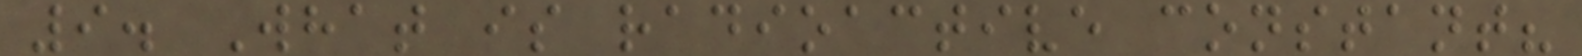9. What is radioactive constant?
